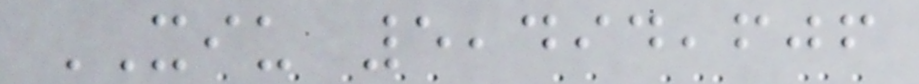XIU 5,494,606
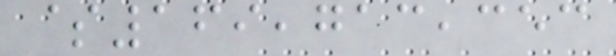$169,713,353
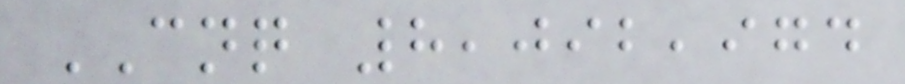CNQ 8,092,974
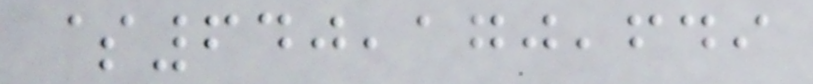$640,170,649
